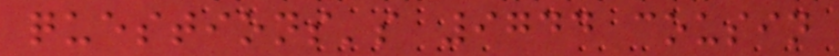questions's 9744 cousin
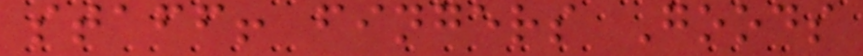staff! fingers Goods
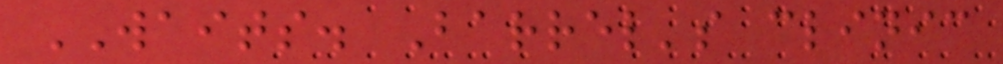WAITS. Barrel's clinic
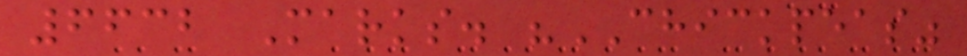6632 Marks. "CHICKPEAS"
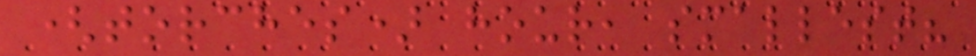(torches) hour, smallest?
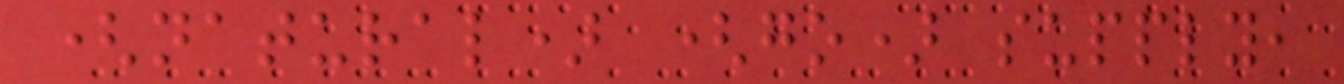(natural) (go) supply,
